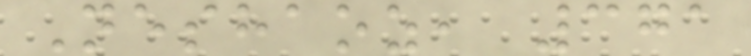Neshaoz, 371
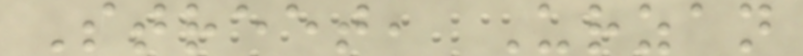Street, Urzan
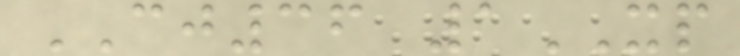CJ36 1XP
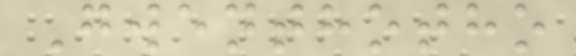Gwenthotho
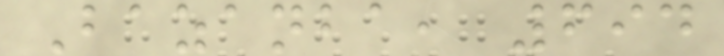Bazanba, 694
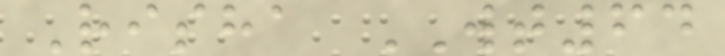Risha WT64
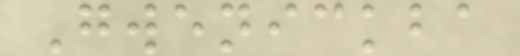Gwenickba
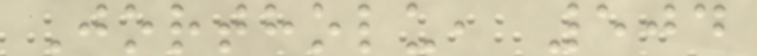Jortholu, 504
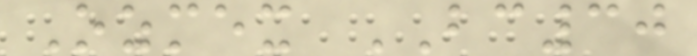Ozmex BC30
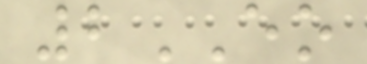2EO
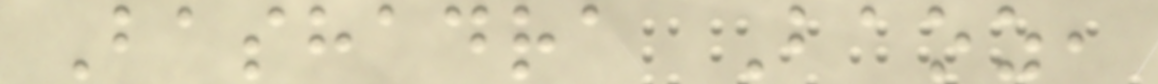Bashadra Baoz,
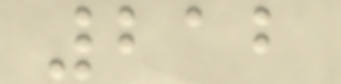212
